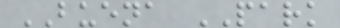BUENA PARK
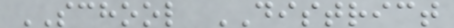SCHOOL DISTRICT
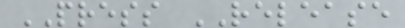PRESS RELEASE
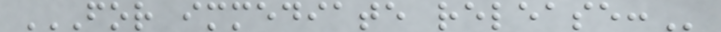FOR IMMEDIATE RELEASE:
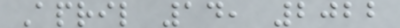April 14, 2022
